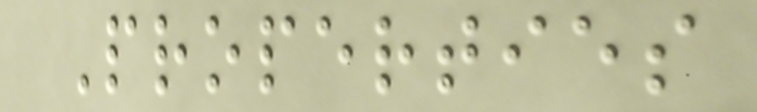Properties
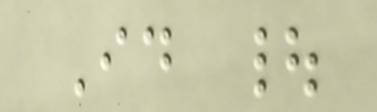Id |
